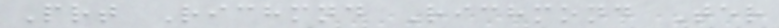Prt Richmnd Richmond Ter
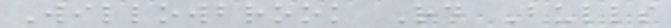Willowbrook Rd Bulls
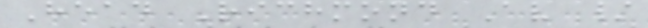Head Richmond Av /
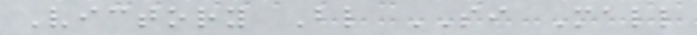Victory Bl SI Mall
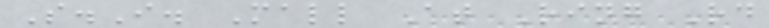S.I. Mall At Ring Rd
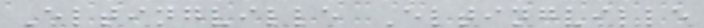Eltingville Eltingville
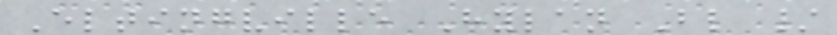Eltingville Hylan Bl /
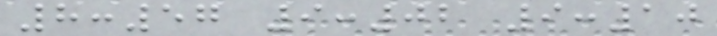8:57 9:02 9:10
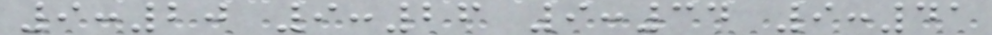9:20 9:26 9:34 9:41
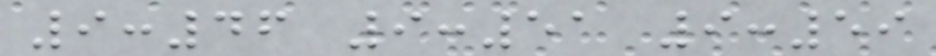9:46 9:51 9:59
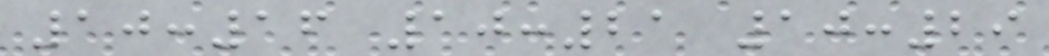10:16 10:21 10:29
